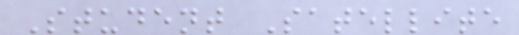Student Satellite
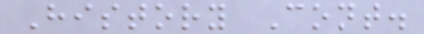History Cont.
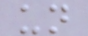un
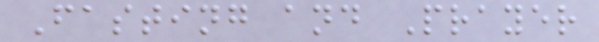Fasting and Prayer
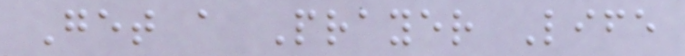Get a Prayer Life
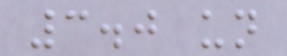3.0 un
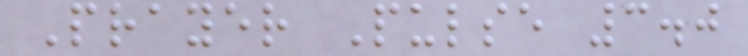Prayer Pulse 3.0
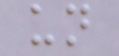un
